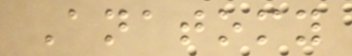Anatomy
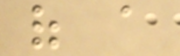of a
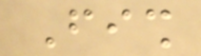Fish
